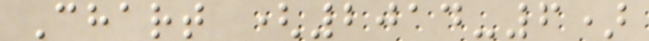Chart (2014-6)
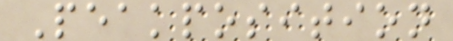Peakposition
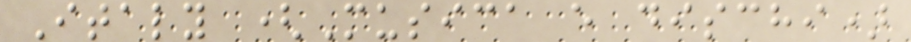Italy (Musica e dischi)
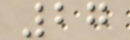27
